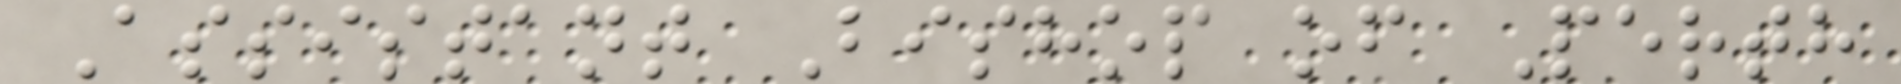Assistant Bishop of Perth
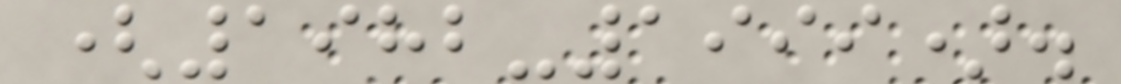(1982-1999).
